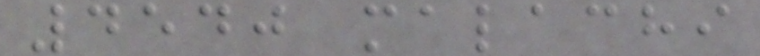4540 malachi
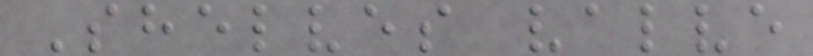Shelves valve
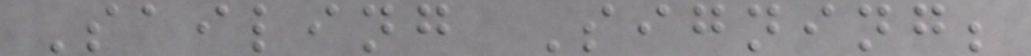Sailing Signing;
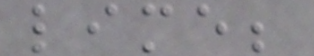lime;
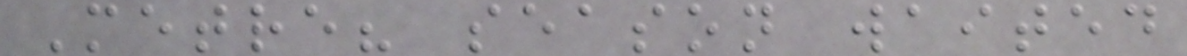Metre? season waited
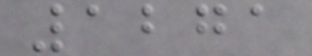1271
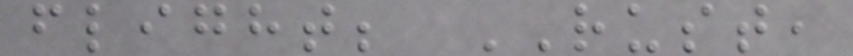flight; RUST,
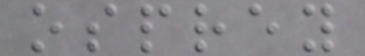osprey
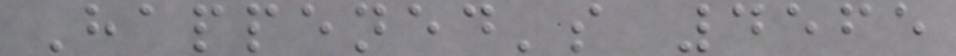Happened's 4565
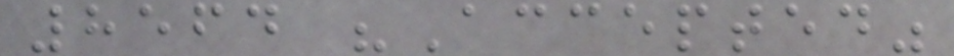8564 "Accepted"
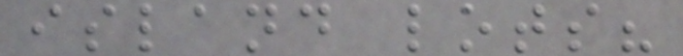island lots?
